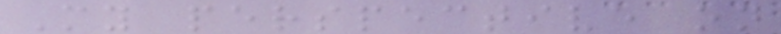My perspective on
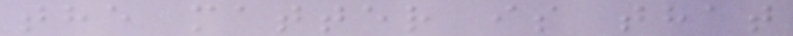the matter is that
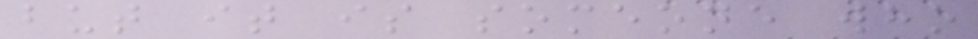but it is someone who
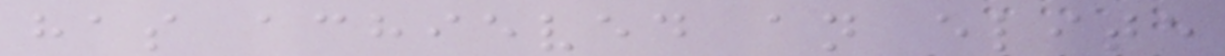has achieved an elite
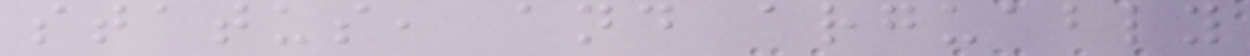status, and arguably
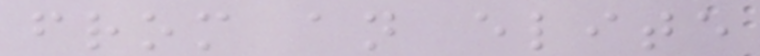from an elite
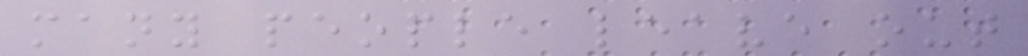many people leave out
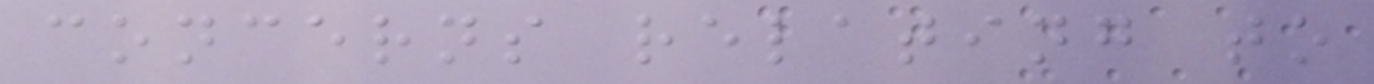concerns relating to
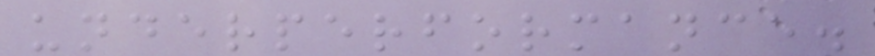underperformance.
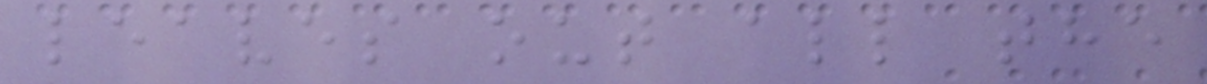leaves out all the
